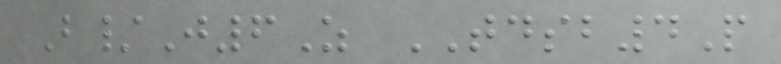B/J6Z TDSB4P
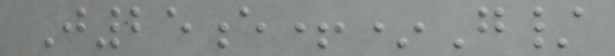J25e+*G/
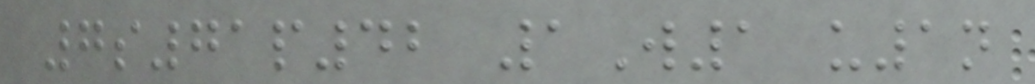7s71p42 1W1 u1n
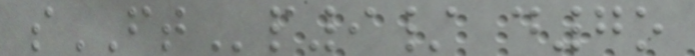sFTp9/ d7o
